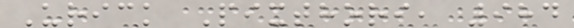Urick Pixthori, 984
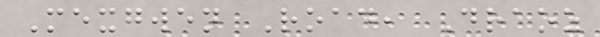Mexgwen Road, Draoz
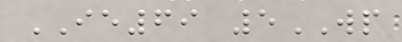IE69 5WP
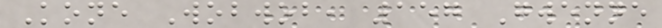Kone Wobwob, 157 Gwenne
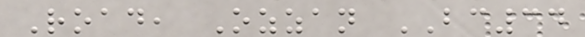Road, Ozzan BC34
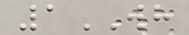1WH
